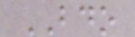BDO
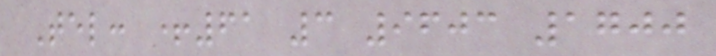Tel: +61 3 9603 1700
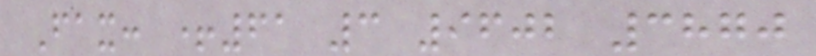Fax: +61 3 9602 3870
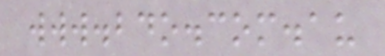www.bdo.com.au
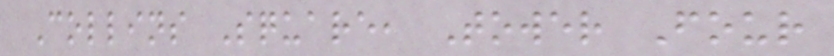Collins Square, Tower Four
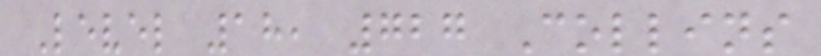Level 18, 727 Collins
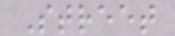Street
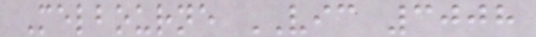Melbourne VIC 3008
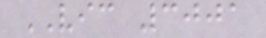VIC 3001
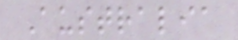Australia
